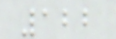122
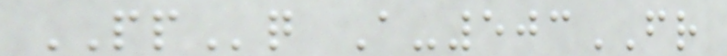PPq A-503FR
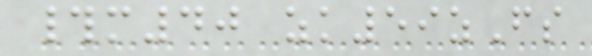#m40 zk59zFs
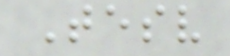Tesv
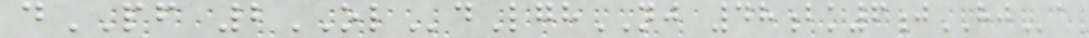dPF 2OLdLghNJ 48bk6jHJa
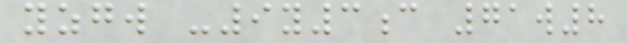yzgw -9y3c 71w8
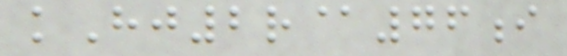kHj2r@76i
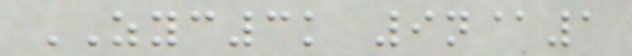ZYC3k 9n@1
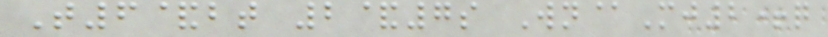T6&bt 2&7s Wn@Mj2+q
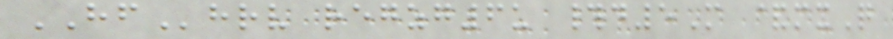HFhrv regzg6u #d5M &mxQ
